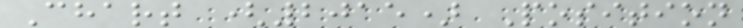Chart (2015) Position
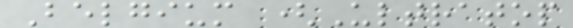Belgium (Ultratop
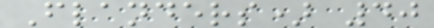Flanders) 40
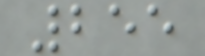255
